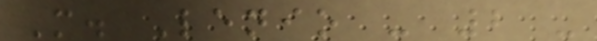M. Lenio - 2 -
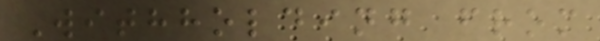Withholding from
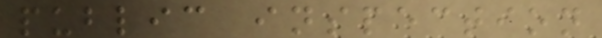public inspection
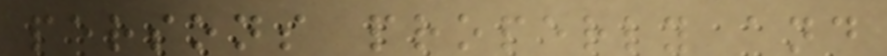persons properly and
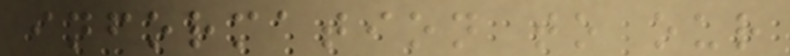information to our
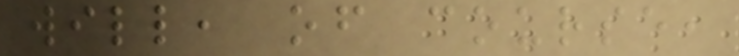will, of course,
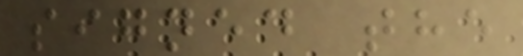signed the
